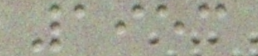1953
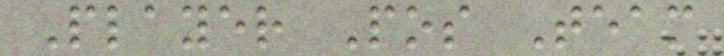Player Pos Team
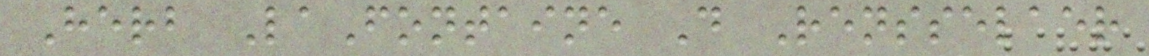Herb LaFontaine D Rensselaer
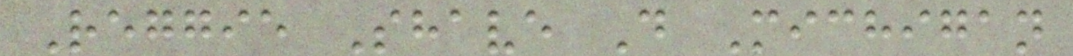Reggie Shave D Michigan
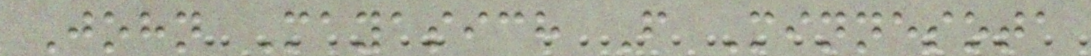John Mayasich F Minnesota
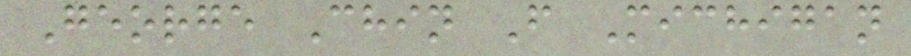George Chin F Michigan
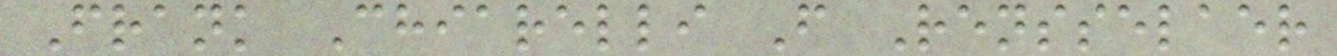Frank Chiarelli F Rensselaer
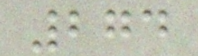274
